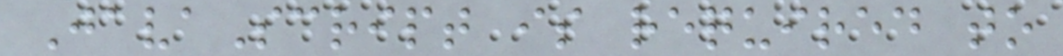JavaScript is required to
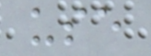use
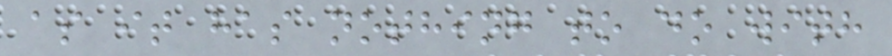as it has nothing to do with
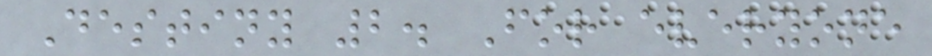Destiny 2. For everyone
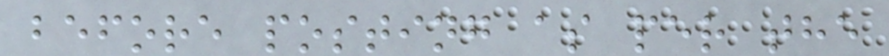before posting as per the
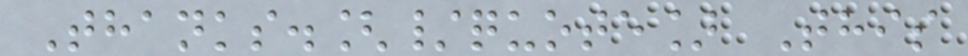Thanks.[/quote] This
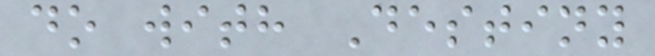do with Destiny
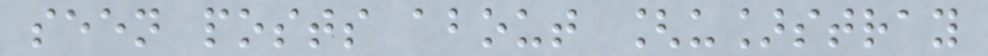seen posts about [u]stray
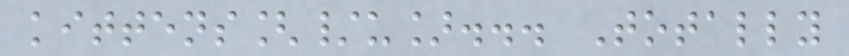kittens[/u]... Totally
